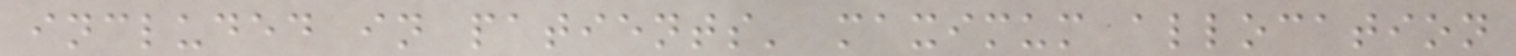included in patients' maximum allocation
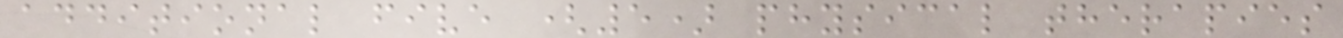additional five (5) physical therapies
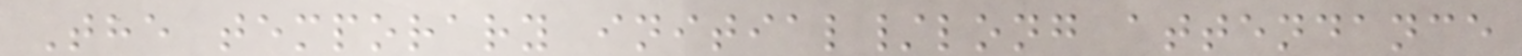The temporary initial/long attendance
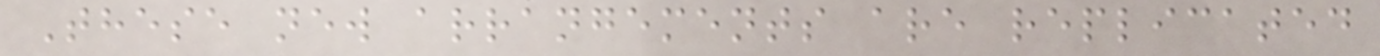These new arrangements are replicated
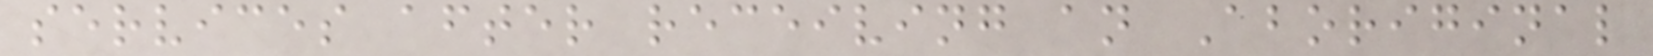services after receiving an Aboriginal
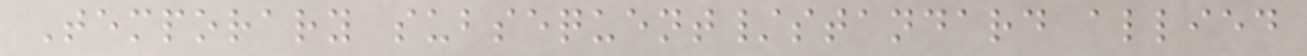Temporary subsequent/standard allied
